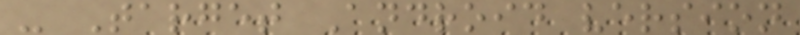- Target Android version
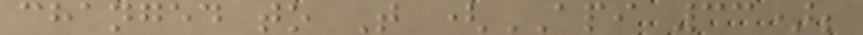changed to T (API 33);
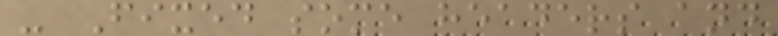- Fixed some headers and
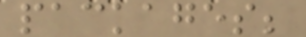packages;
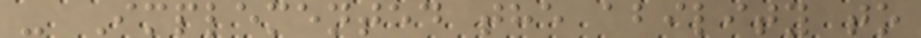- Implemented the ability to
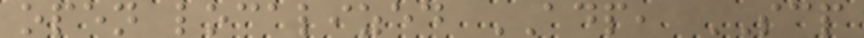open localized ADP, SCP
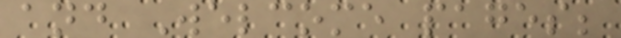and Welcome pages;
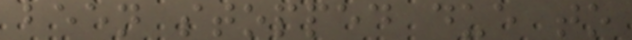been stopped due to
